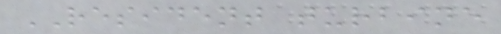RESIDENT turbine
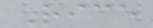Rice
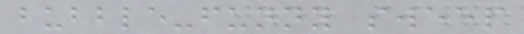bubble-funny sweep
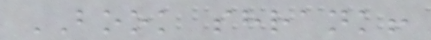BOOK shrank!
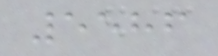5586
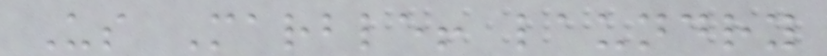Us Marble! laundry
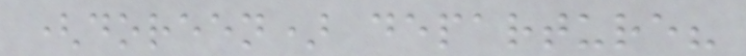(doreen) departure?
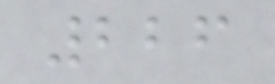226
